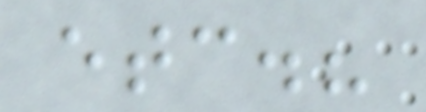etc.?
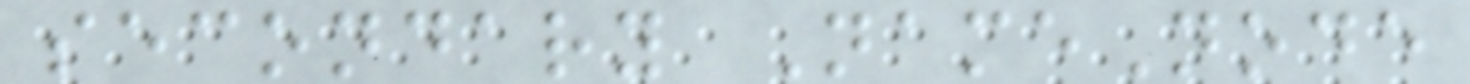secondary NameNode
